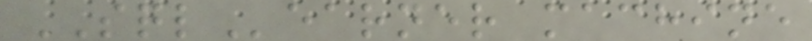SQLearner machine
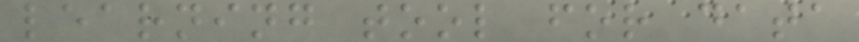learning tool for data
